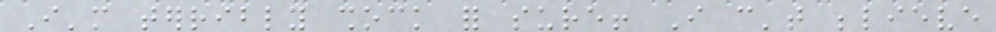I'm terribly shock for sure! I can't believe
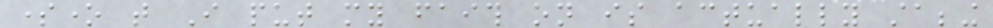someone that I put my faith on is actually stabbing
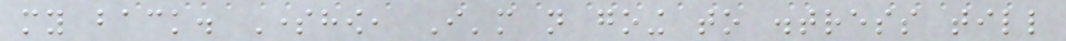my back. Somehow, I'm not going to distress till
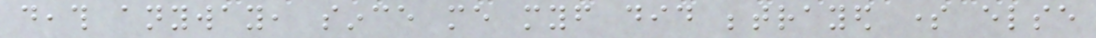death anyway, since me myself did betrayed some else
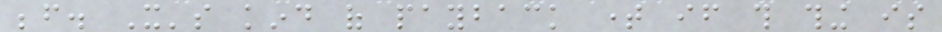before. It's kind of payback time if this thing is
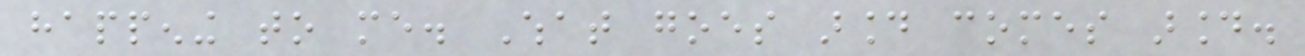happening to me. What goes around comes around.
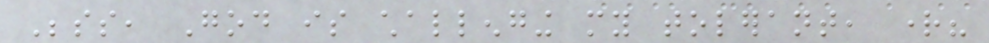Besides, God is challenging my tolerant, right?
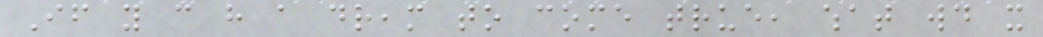If you can have a dream to come true, what would it
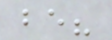be?
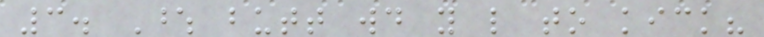3. Whose butt would you like to kick?
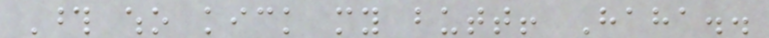Those who kick my butt! Haha..
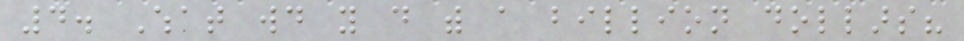4. What would you do with a billion dollars?
